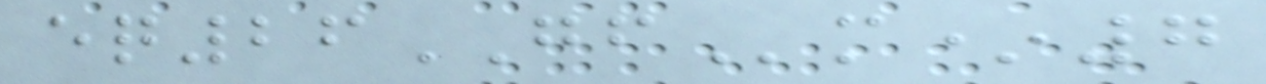eq26GFm*7
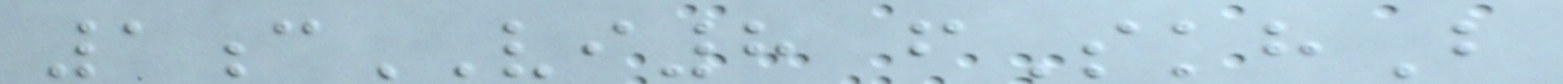1cVI8 fSkhB
